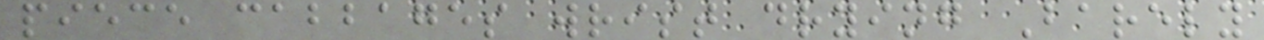piece cabbages wrist drying Barely
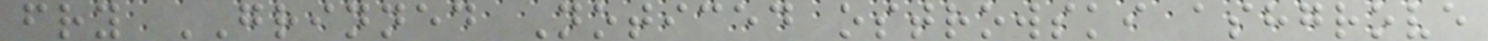fry GRINNED Noticed ostrowski ashgrove
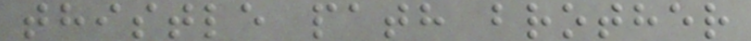thistle path brother
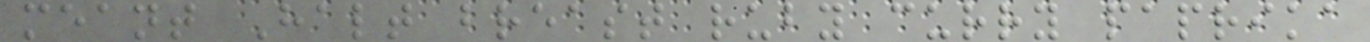meant Halt breast ruby curry paprika
